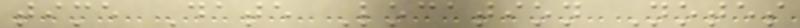time Date Location Notes
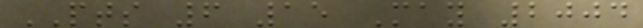PTS 6 15 May 2004
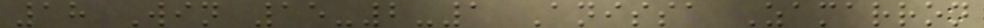18 Win 15-2-1 Anissa Zamarron
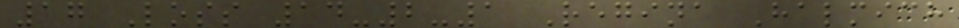17 Loss 14-2-1 Regina Halmich
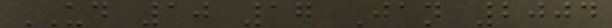UD 10 17 Jan 2004
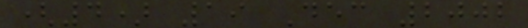(4) 19 Dec 2002
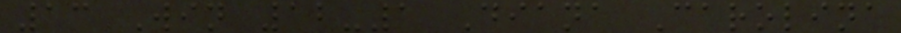13 Win 12-1 Diana Carolina
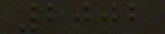2002
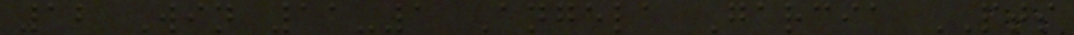12 Win 11-1 Angela Garcia PTS
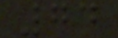74
